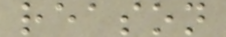reason
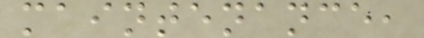maintenance,
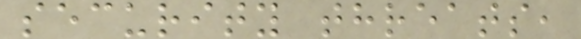security threats,
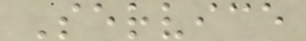Service
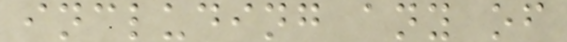including any of
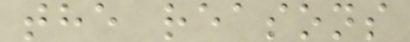the reasons
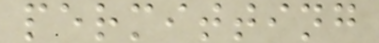permitting
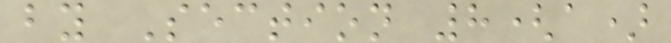by Section 8(a)
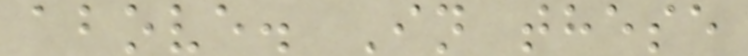above. In these
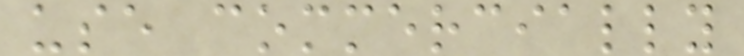use commercially
